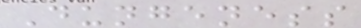Dungeness
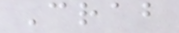Crab
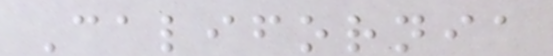California
